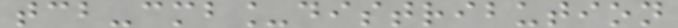tcb-cmb_distribution
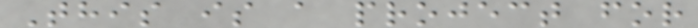This is a project for
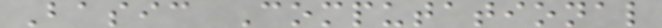Basic Computational
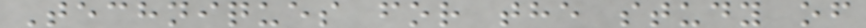Techniques for the study of
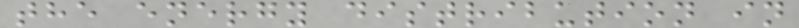the energy distribution in
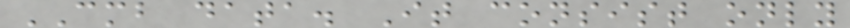CMB data. It consist only
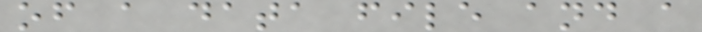of a data file and a
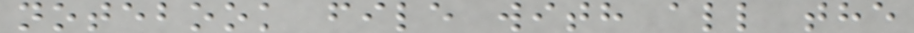notebook file with all the
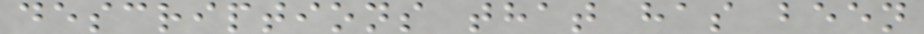descriptions that has been
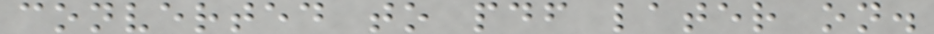converted to pdf later on.
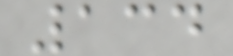134
